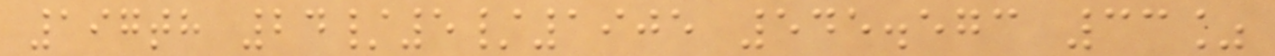197th 24/5/1905 545.573 33%
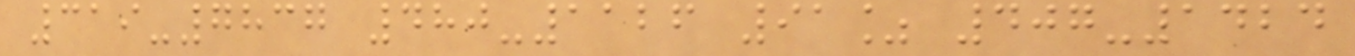319-7837 480-1126 91% 407-1424
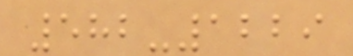582-1229
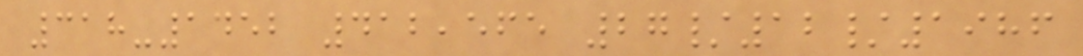318-1452 412,565 27/12/1986
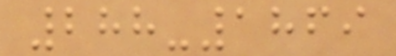288-1869
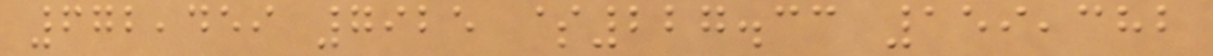672,459 7925 $227.33 159,382
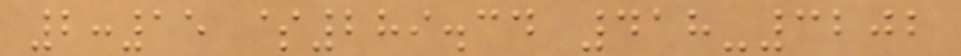2:15 $289.34 418-3202
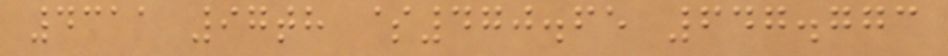4311 97th $470.65 647.773
